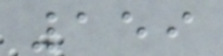159
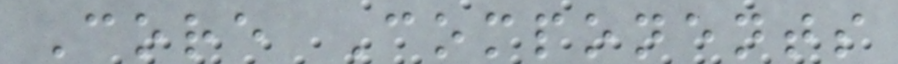Core Components
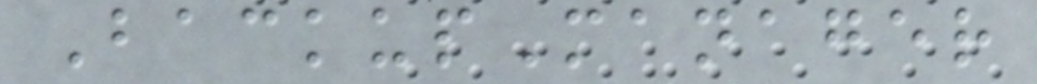BackupManager
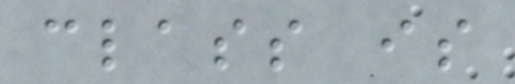class is
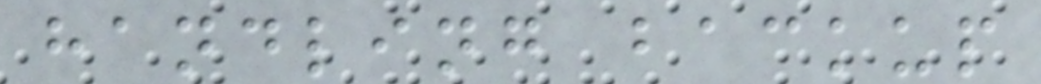handling backup
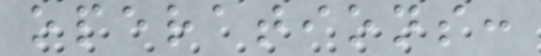operations:
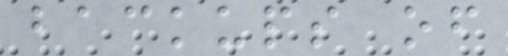backups of
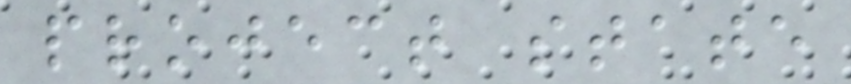project state
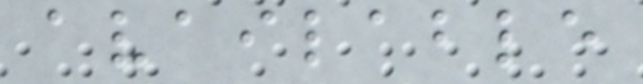available
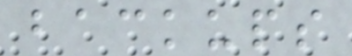backups
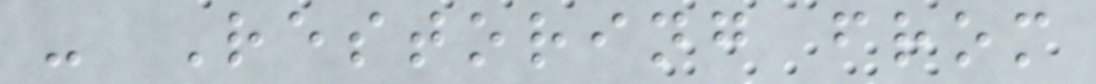- Restoring from
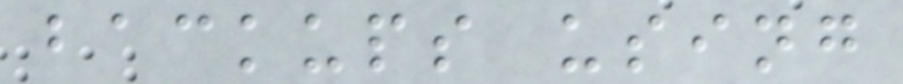backups using
